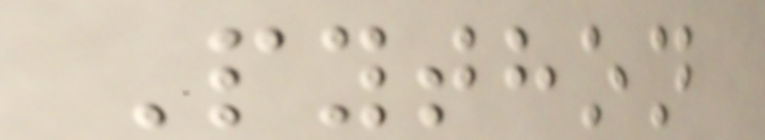Python
